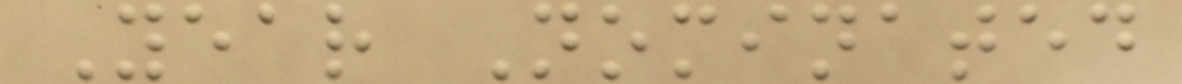Year Nominated
